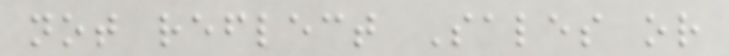not reflect Sales or
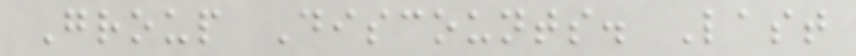Group Discounts. Last
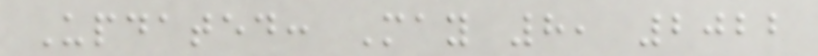Updated: May 8, 2022
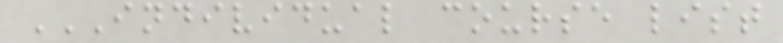INDIVIDUAL COURSE LIST
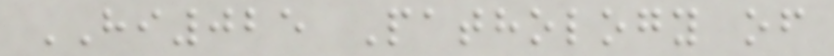HI025 Pathology of
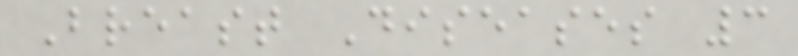Breast Diseases 3
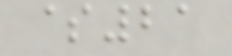$21
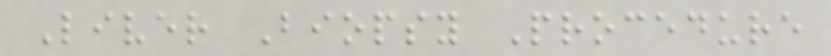Liver Biopsy Procedure
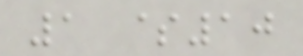1 $10
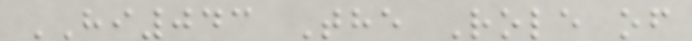HI043 The Role of
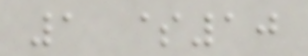1 $10
